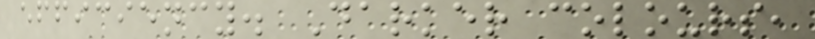efficiency. Darker colours,
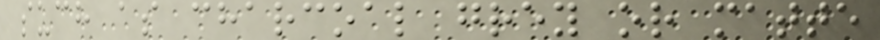such as charcoal grey or matte
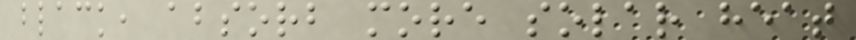black, absorb more solar heat
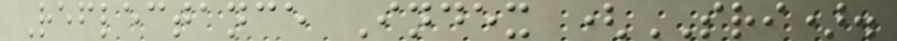Reflectance Index (SRI).
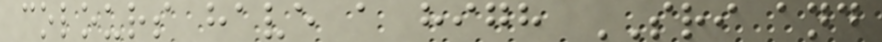colours have a high SRI and
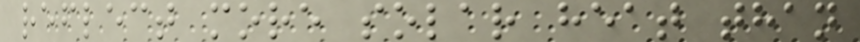reflect more solar heat than
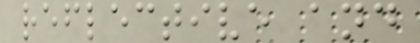reflective and
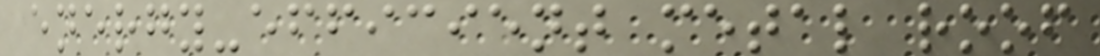energy-efficient metal roof
